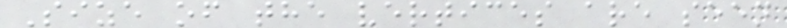Size of the vertices are seen
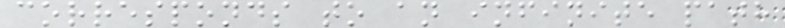corresponds to an infinite path
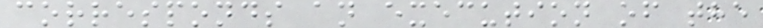corresponds an execution of the
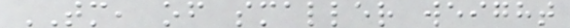TM, of smaller weight
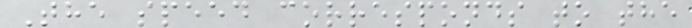The speed corresponds to the
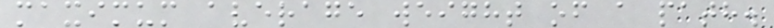maximum average weight of a path.
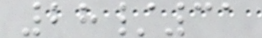28/31
